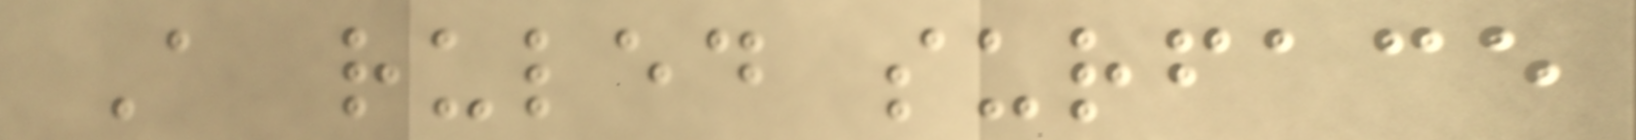A ruled surface
